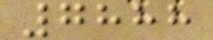7888
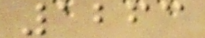1263
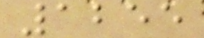1255
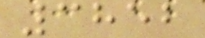3852
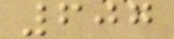607
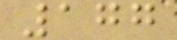177
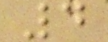4
